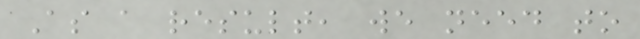As a result, we need to
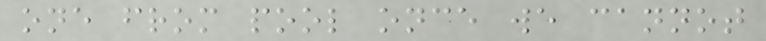one from pool once we cannot
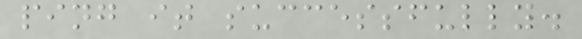ping it successfully.
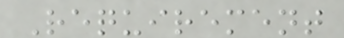Requirement
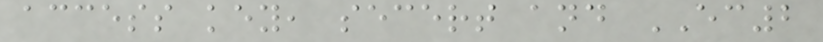access key, secert and EC2
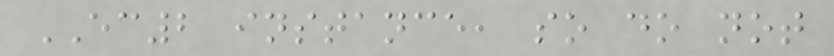EC2 instance, so do not
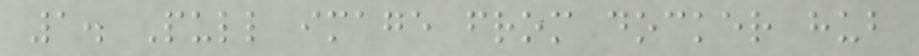1. Pull image from docker hub
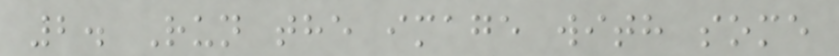2. Run the image with some
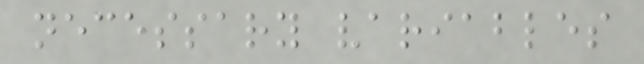necessary variables
